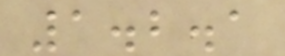1.2.1
